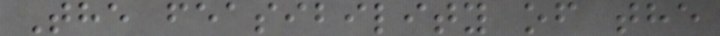The feasibility of the
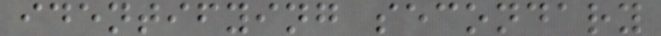identifying secondary
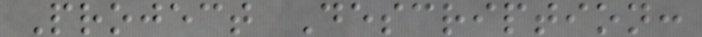Project Description:
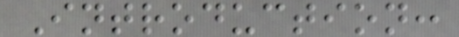Introduction:
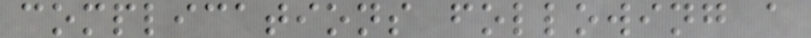complications following a
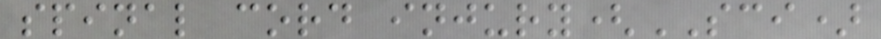spinal cord injury(SCI)
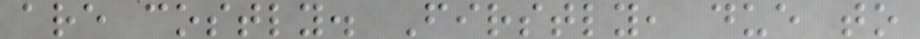are costly. Firstly, due to
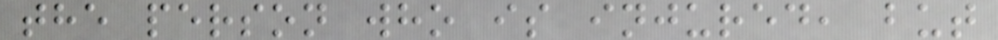the person who is injured, but
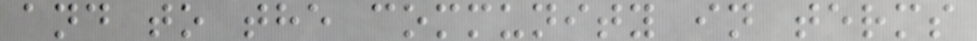and to the community in terms
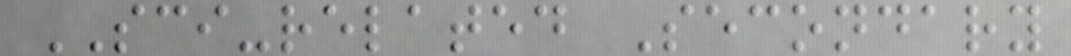SCI-related Secondary
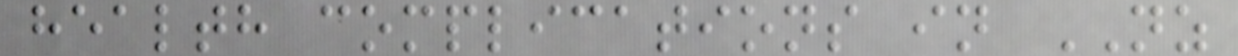health complications in NZ
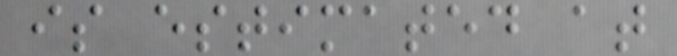is estimated at
